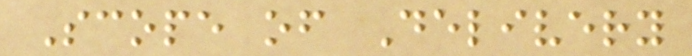Scope of Delivery
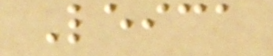Leica
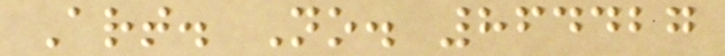Art. No. 864427
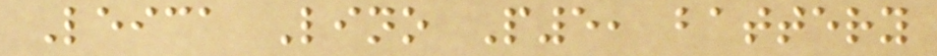Leica Lino P5, battery
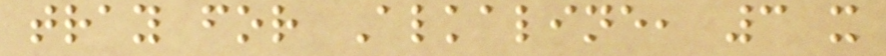tray for Alkaline, 3 x
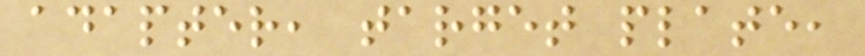adapter, target plate,
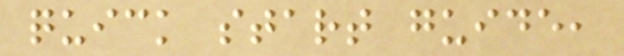quick start guide,
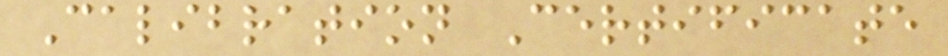Calibration Certificate
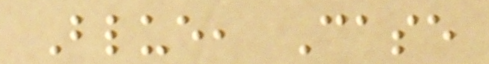Blue, Case
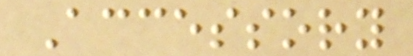Accessory
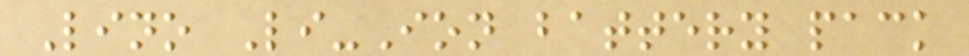Lino Li-Ion battery pack
